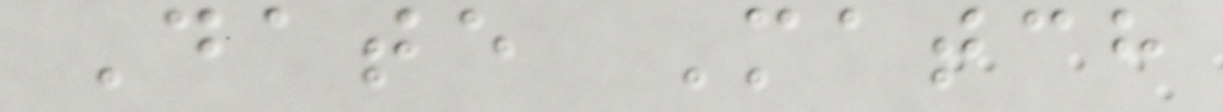Date Match
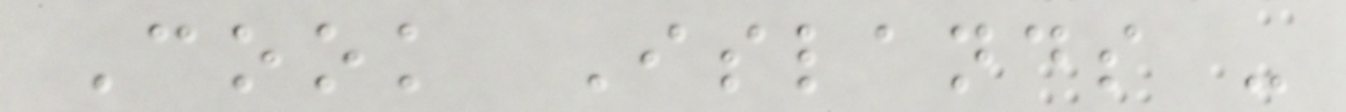Cook Islands -
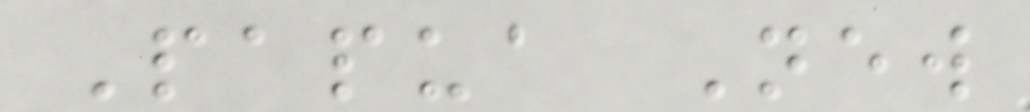Papua New
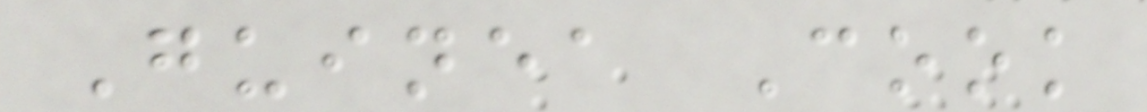Guinea Cook
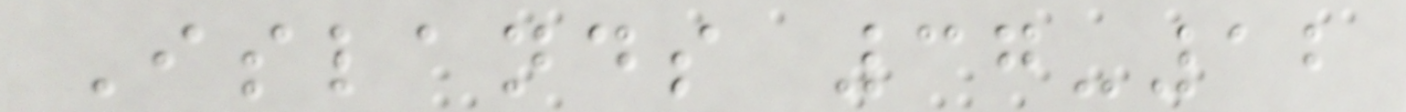Islands 37-12
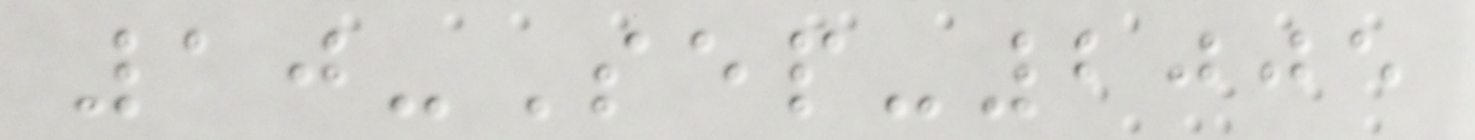10-Sep-2005
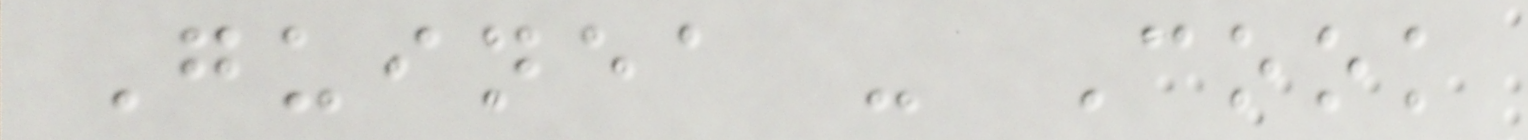Guinea - Cook
